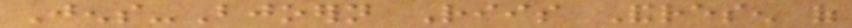Jens-Bjoern Riis Andresen of
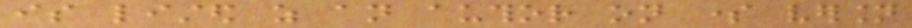is listed as an author on some version
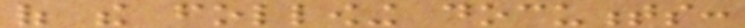of the following documents:
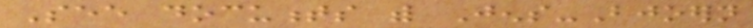See documents with Jens-Bjoern
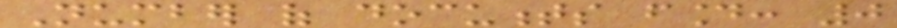Number of documents found: 0
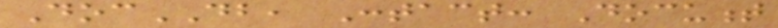DocDB, Contact: Document
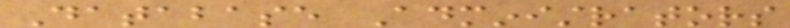Database Administrators
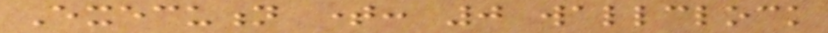Execution time: 0 wallclock
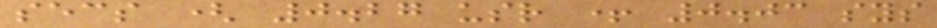secs ( 0.27 usr + 0.03 sys
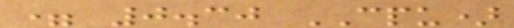= 0.30 CPU)
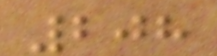208
